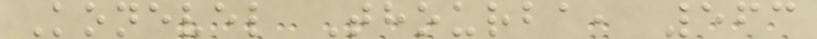Konevel Thourba, 563
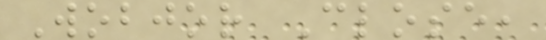Wobjor Close,
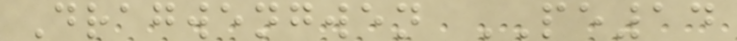Dragwengwen PE14
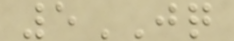5JQ
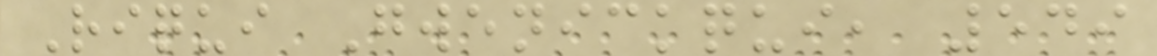Riqui Gwenickqui, 549
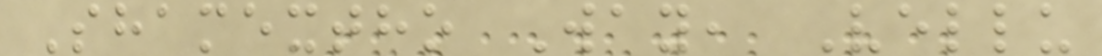Shamextho Way, Vellu
